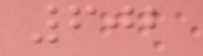602
